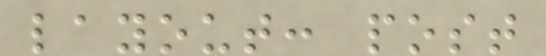layout: post
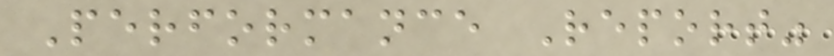Performance Report"
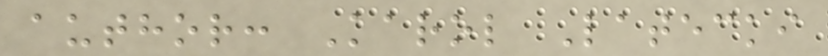author: Karol Latecki
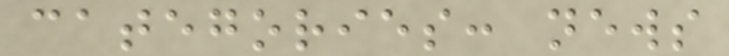categories: news
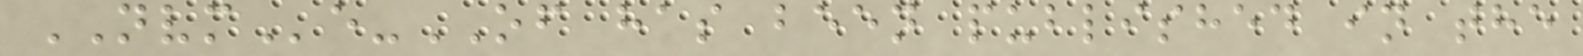NVMe-OF has been published in the
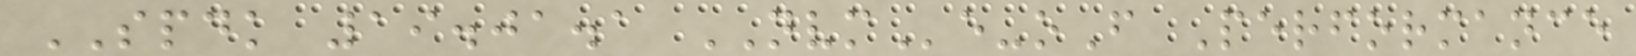SPDK 19.01.1 NVMe-oF Performance
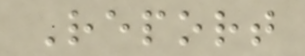Report
